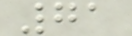71
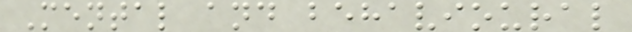Mental and behavioural
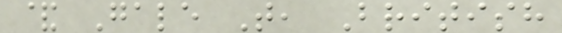& Gale T, British
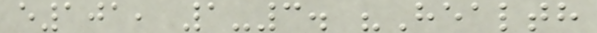e101, 1-3. "Health
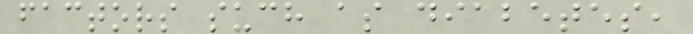factors such as diabetes,
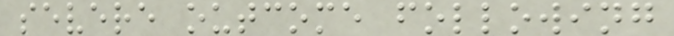severe outcome following
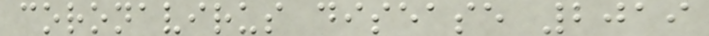coronavirus disease 2019
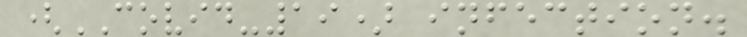(COVID-19) infection.
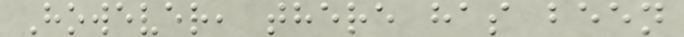However, there has been
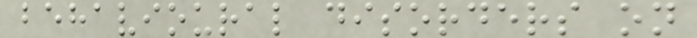behavioural disorders on
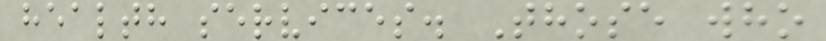health services. Those who
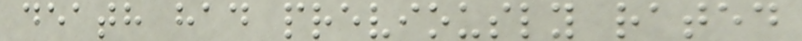death had previously rated
